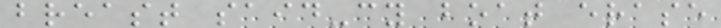breast said-cy boat erase
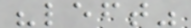"left"
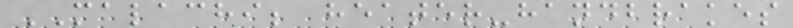MALACHI; heater-handbrakes
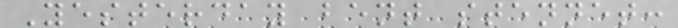Yesterday bent stennet:
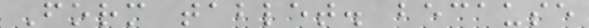Form tablet. because
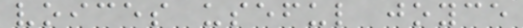voices useful joyce
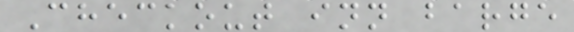Checkout inn barge
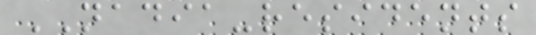NADIA-residents
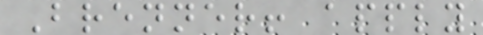Brenner! apply
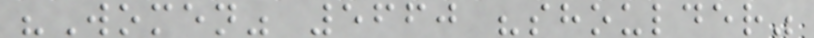"Women" 5660 "shoulder"
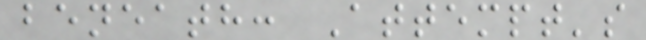beneath: Attempt's
